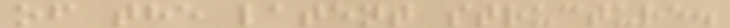of the latent structure.
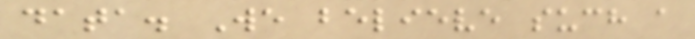data. We believe such a
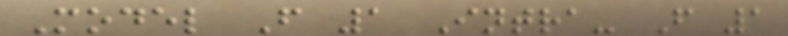Model F 1 Intra- F 1
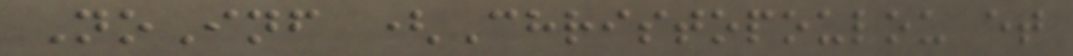NoInf (Christopoulou et
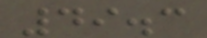49.3
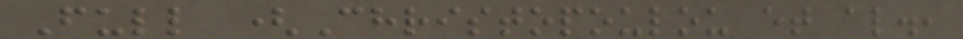Full (Christopoulou et al.,
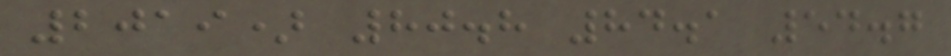2019) 80.8 84.1 54.7
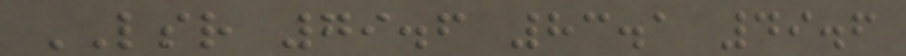LSR 79.6 83.1 49.6
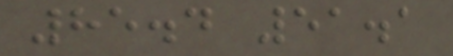85.4 51.1
